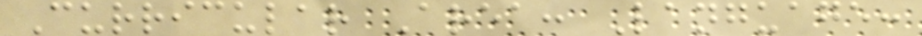Curricular Area: Language:
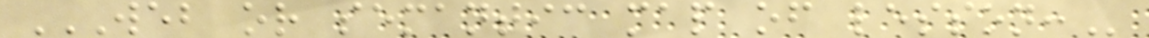WEB OR SEMANTIC MAP OF LESSON:
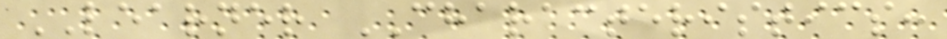LEARNER CHARACTERISTICS:
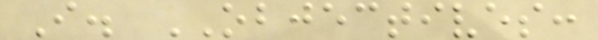I. OBJECTIVES:
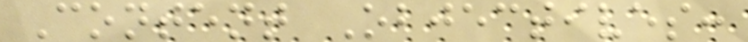Content Objectives:
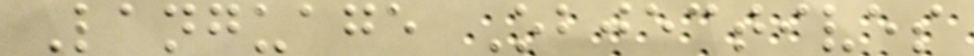Language Objectives
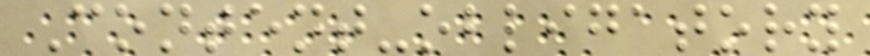Content-obligatory
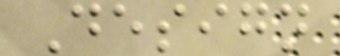Design
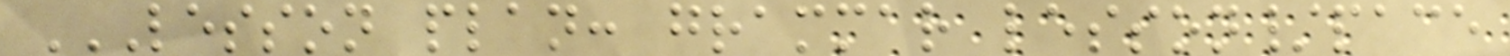LESSON PLAN: GRAMMAR LESSON/PACE
